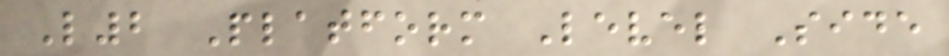L2 Platform Level Side
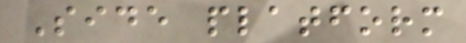Side platform
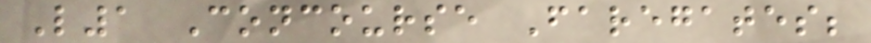L1 Concourse Faregates;
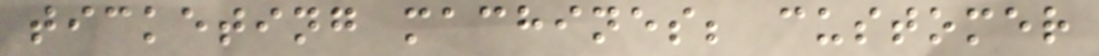ticketing machines; customer
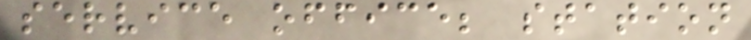service office; station
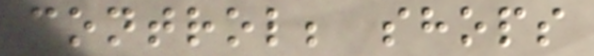control; shops
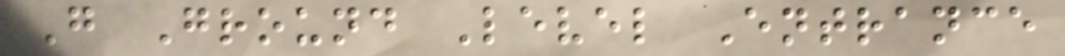G Ground Level Entrance
